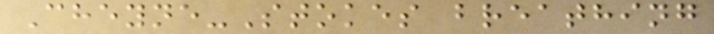Cheyne-Stokes breathing
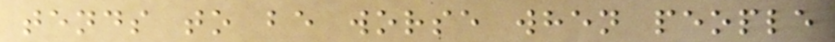tends to be worse when people
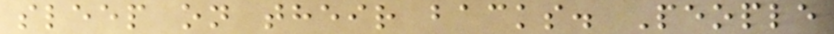sleep on their backs. People
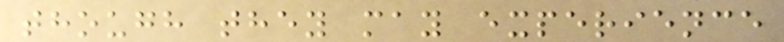though they may experience
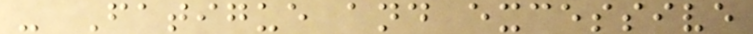- Fatigue and excessive
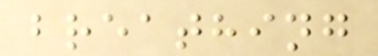breathing
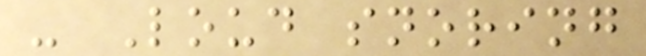- Loud snoring
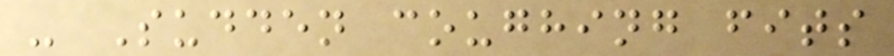- Sudden coughing fits
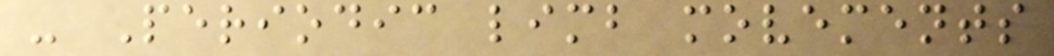- Periodic limb movements
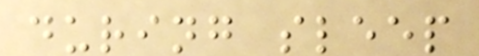during sleep
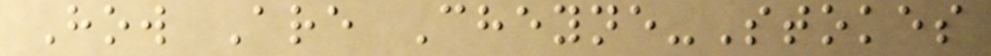How Are Cheyne-Stokes
